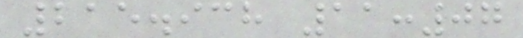215.938 11:07
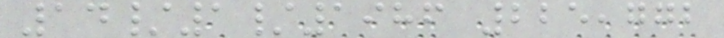14/1/1986 225,772
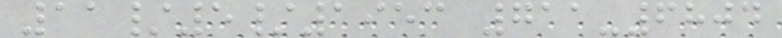11/5/1953 711-6804
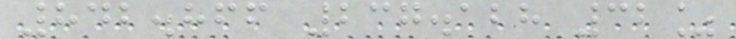842.866 237.128 32%
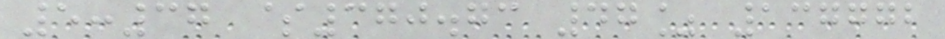5:37 $370.73 47% 137772
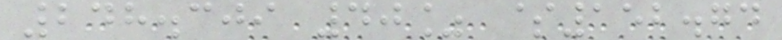248.309 40% $152.74
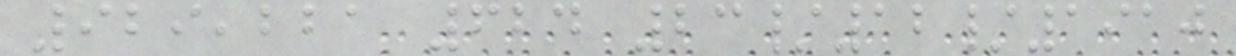929,221 624 23/12/1910
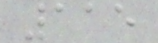115
